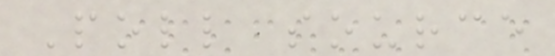Poll source
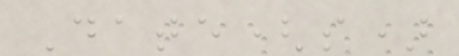Date(s)
